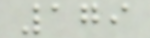179
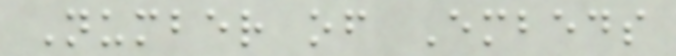Number of Embeds
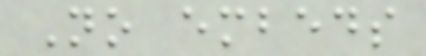No embeds
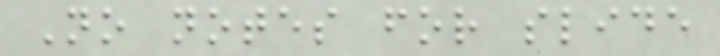No notes for slide
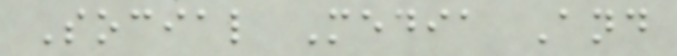Social Media And
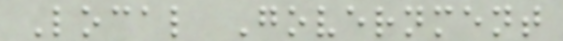Local Government
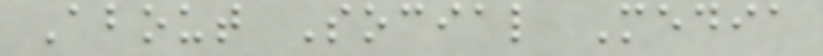About Social Media
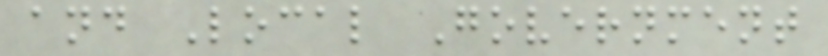and Local Government
